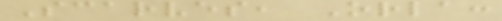Scarves, Orla:
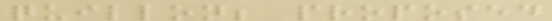quillon; proposed
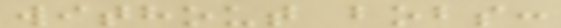without bobs:
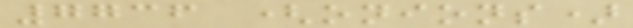7736 (onions)
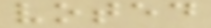voted
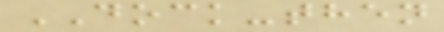DOCK-then
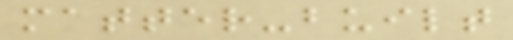matter-built
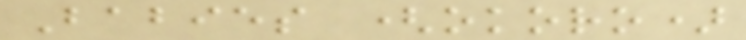Babies (okoro)
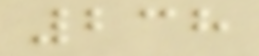238
